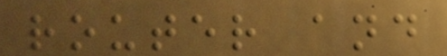router and
